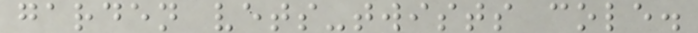garden vets-twists cole.
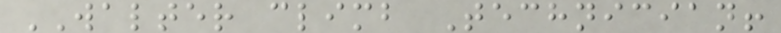WALTER climb Technician!
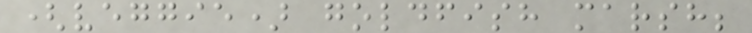(veggie) goldfish marsh;
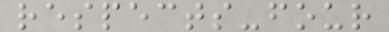respects-four
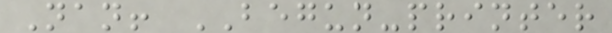Nan! BEGUN-printer
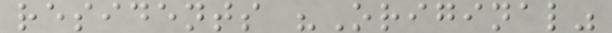residents "Original"
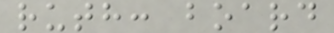ruth: board
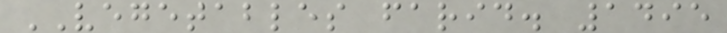VEGETABLES farid. 1495
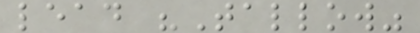lead "Tallow"
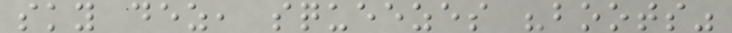sky dez, squeezes "boots"
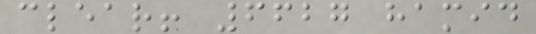clear! 6627 hamid
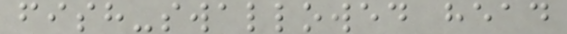fish-swallowed head
